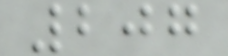207
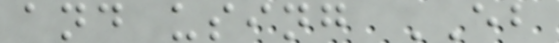and using EB
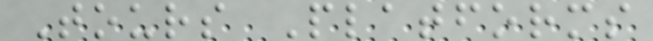Tours Platforms
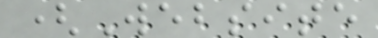(Website
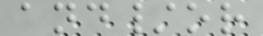and/or
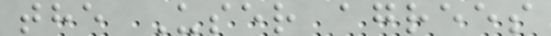the User agrees
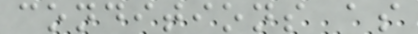conditions as
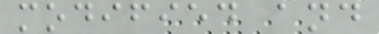modified and
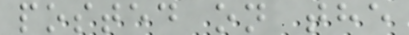posted on the
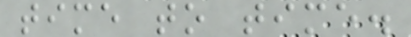time to time.
